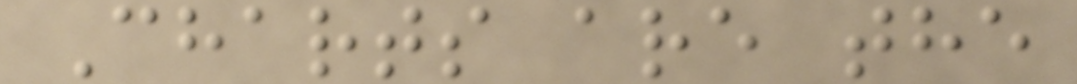Charts are the
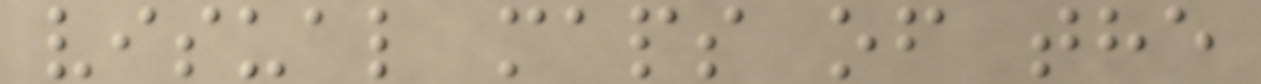visual maps of the
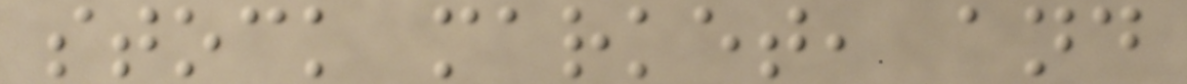stock market, and
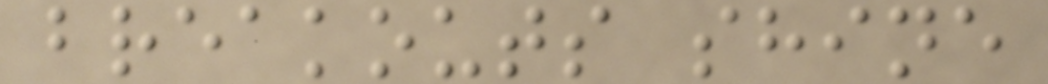breakouts shine
